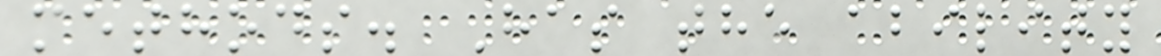methods. Has the ability
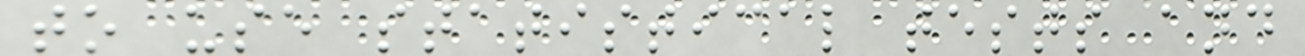to use statistical tests and
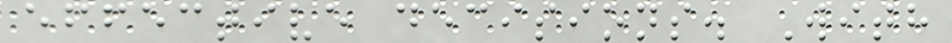effective decisions. With
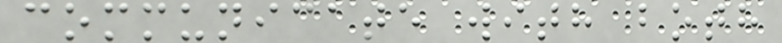communicate with both
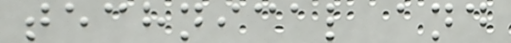technical and
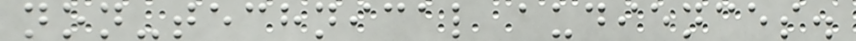non-technical audiences.
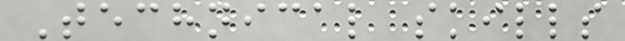Technical skills
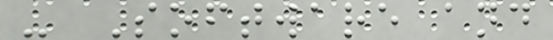- Software and
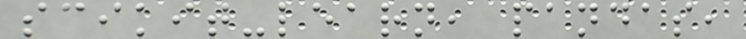scikit-learn, pandas,
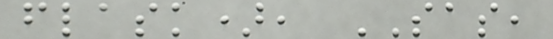flask), SAS,
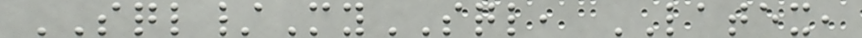SQL/MySQL, LATEX,
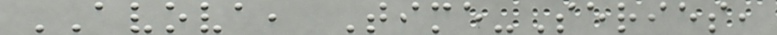AVOVA, Time-Series,
